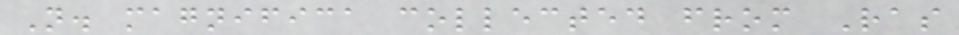N. magnifica collected from Ras
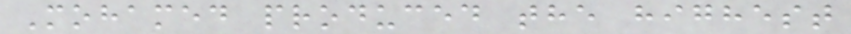Mohamed produced the highest
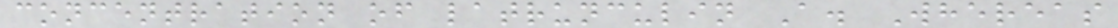concentration of latrunculin A. Whereas
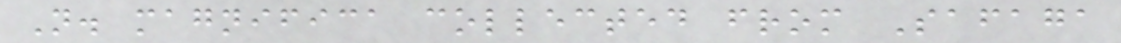N. magnifica collected from Safaga
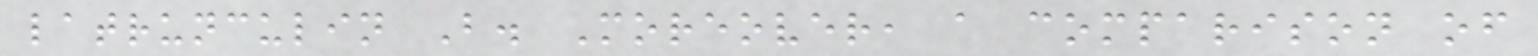latrunculin B. Moreover, a comparison of
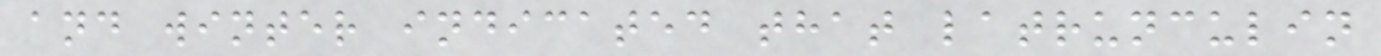and winter indicated that latrunculin
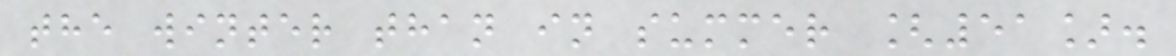the winter than in summer [51].
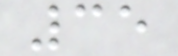35
